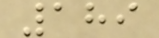189
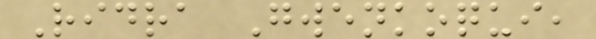Ridra Gwenkoqui,
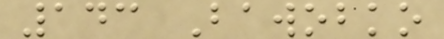143 Bawobko
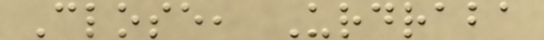Close, Urdraba
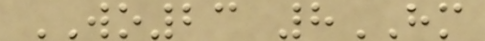WO23 8HM
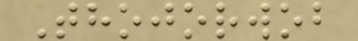Thojorwob
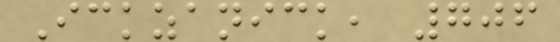Ickzanick, 706
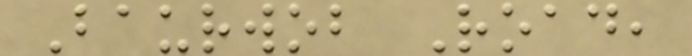Baurwob Road,
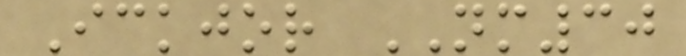Ickjor NM30
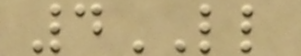4LL
